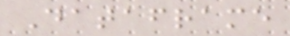Dataframe
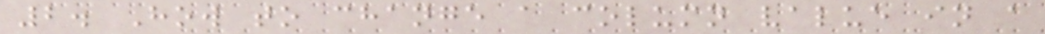2. How to change a column value in a
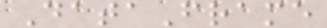DataFrame
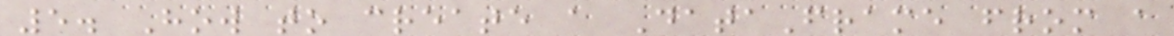5. How to create a DataFrame from a
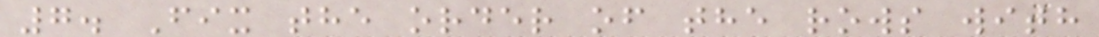7. Fix the order of the rows with
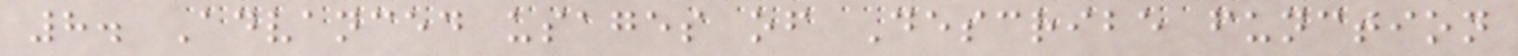8. Advanced usages of Describe function
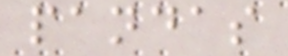pandas
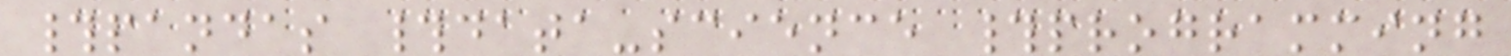#pandas #data-science #programming
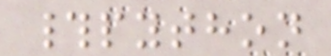#python
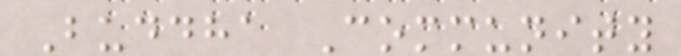Buddha Community
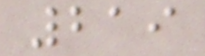219
